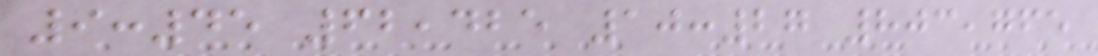9:45 62,425 10:27 803,765
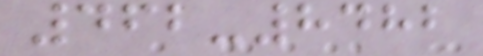462-8482
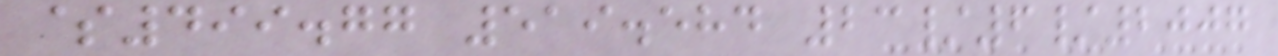$499.77 519.584 23/6/2007
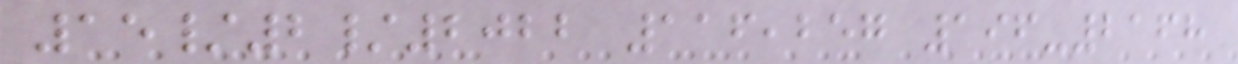15/2/2022 116,257 196-2168
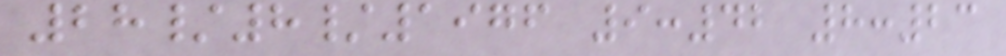28/8/1976 9:42 8:23
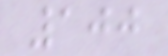100
